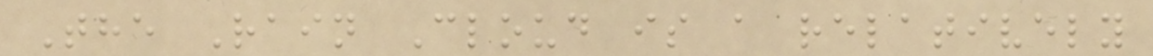The Rain Cloud is a relatively
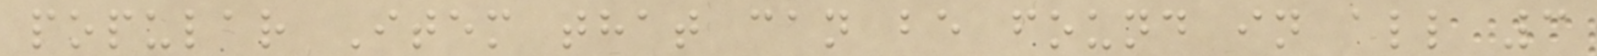popular Item that can be found in all 3
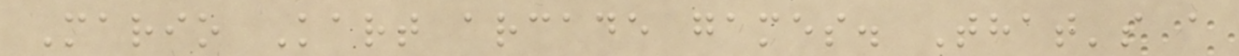Mario Kart arcade games. That's a
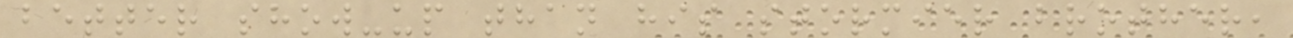better show-up than his stormier brother,
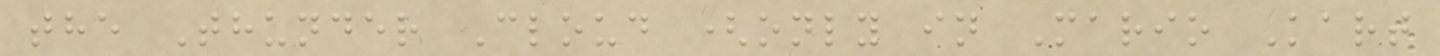the Thunder Cloud (only in Mario Kart
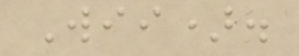Wii).
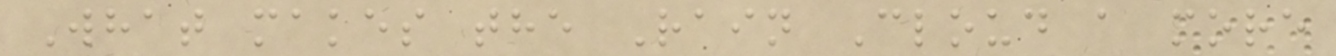What makes the Rain Cloud a more
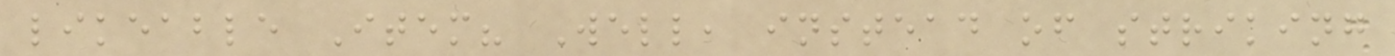likeable Item? Well, instead of striking
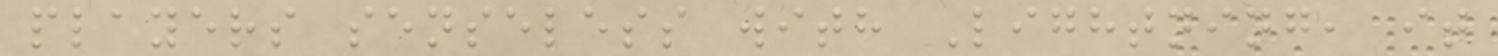players senseless with Lightning, it
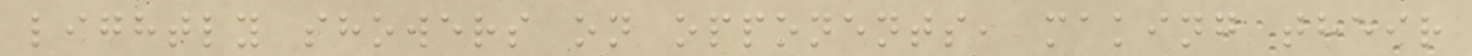lightly showers on opponents, making their
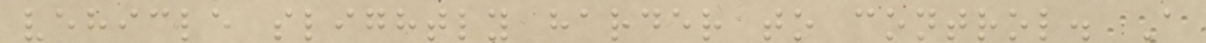vehicle slightly harder to control. A
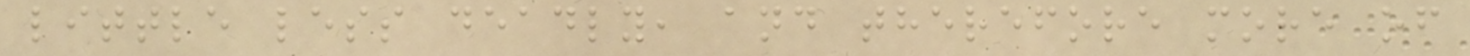little less deadly, and therefore more of
